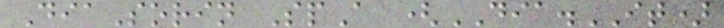DiaSorin SpA (DIA.IT)
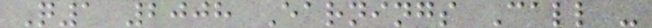Q1 2008 Earnings Call -
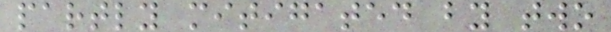partly mitigated by two
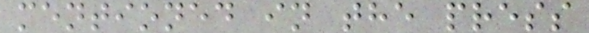mentioned in the press
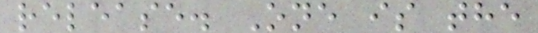release. One is the
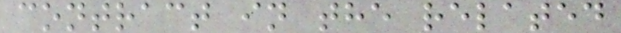contract in the related
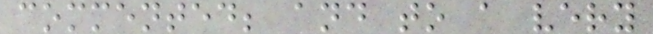commented; and to a very
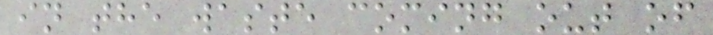in the waste coming out of
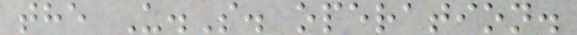the U.S. operation.
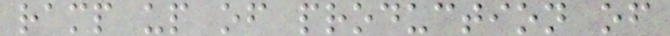ramp up of production of
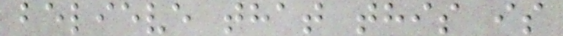believe that this is
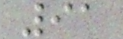91
